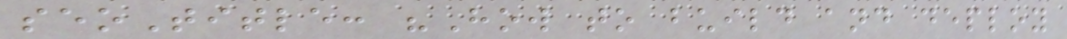seoTitle: "How to build and deploy
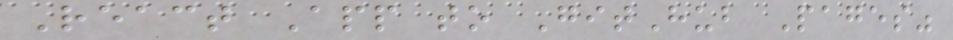React App to GitHub Pages"
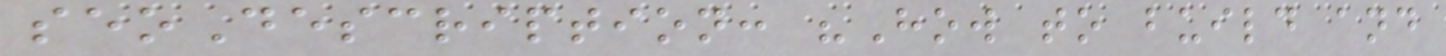seoDescription: "How to build and
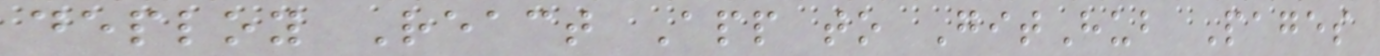deploy React App to GitHub Pages
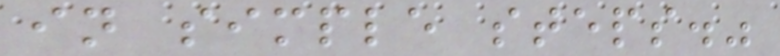in simple steps."
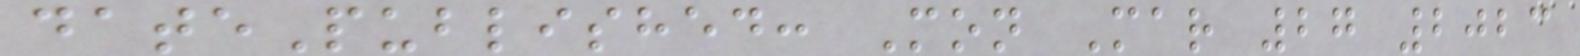datePublished: Mon Mar 27 2023
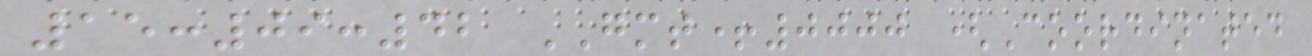15:09:42 GMT+0000 (Coordinated
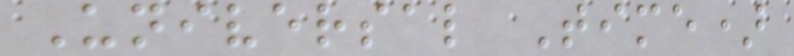Universal Time)
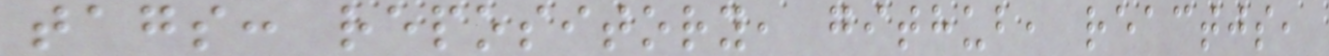tags: repository, github, reactjs,
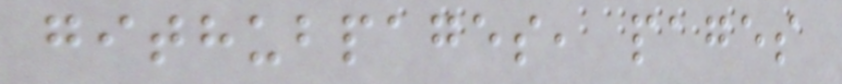githubpages, pages
